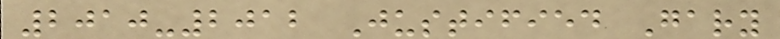2010-2012 Justified Gary
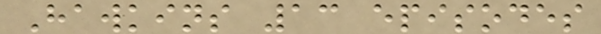Hawkins 13 episodes
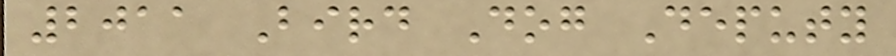2011 Bird Dog Deputy
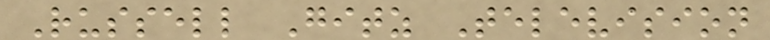Russell Gitz Television
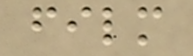film
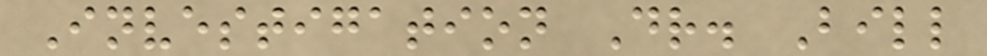Investigation Dr. Bill
